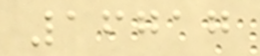16717
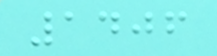1406
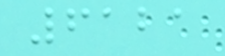6121
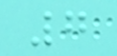7
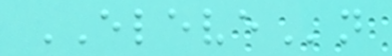ELEVEn
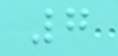7
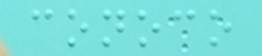conoco
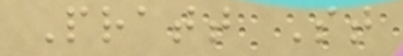Pratt St
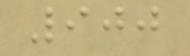900
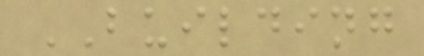BUILDING
